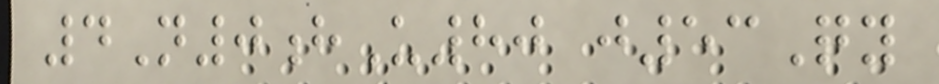4N0hU80 j53Qy
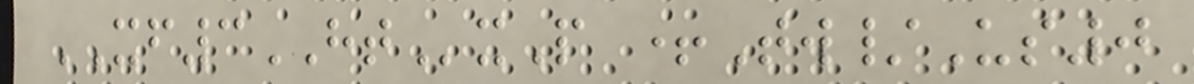XF3HTxP +Tw/Us0
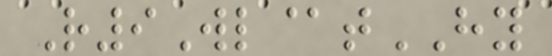R9Wl@tHY
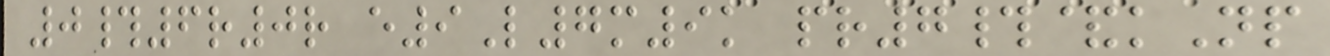0#6r0r e9L7m9k pr7#&kNp
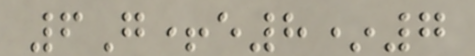6G+e8*7
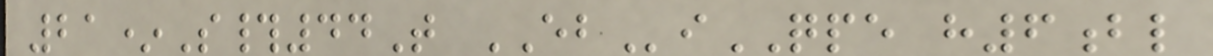21*S#44T EBiQPE h6bl
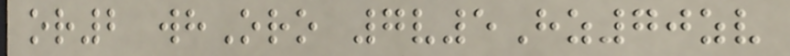or2 whOro 7v5Hz70zv
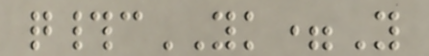q#cYK=Y
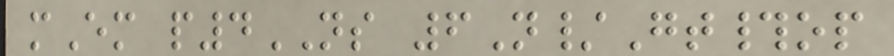mEm p4NS 6N/Gt#op
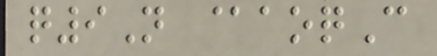q9N @aoqC
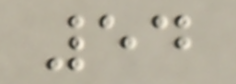54
